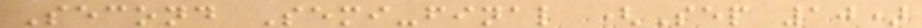Second Semi-final (Sep 10)
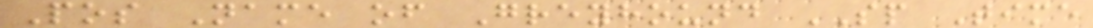Pos Name of Greyhound SP Time
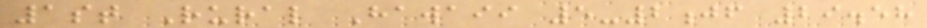1st Rural Hawaii 5-2jf 29.58
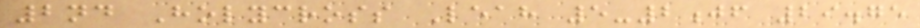2nd Holycross Leah 5-2jf 29.75
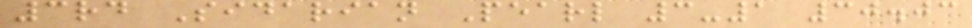3rd Sidarian Pearl 3-1 30.03
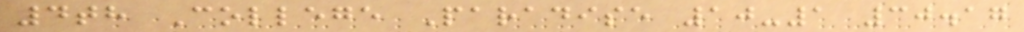4th College Paradise 10-1 30.17
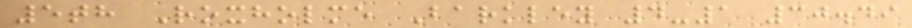5th Roxholme Barkley 4-1 30.49
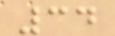34
